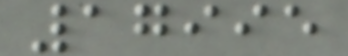17995
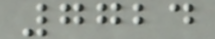7724
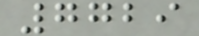7729
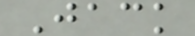Jack
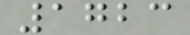1723
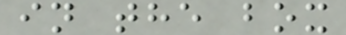in the box
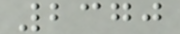2370
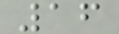16
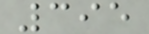395
